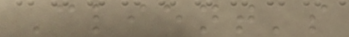Client's
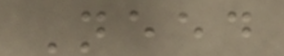Need
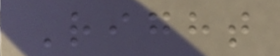Right
